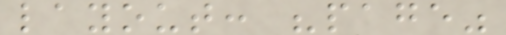layout: "page"
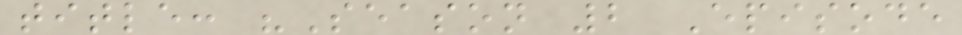title: "Season 2 Episode
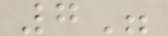7"
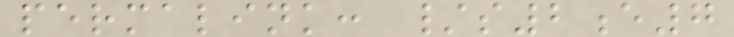permalink: /s2e7
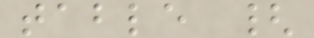table {
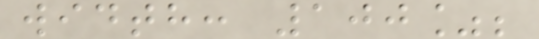width: 100%;
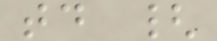td {
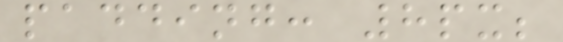padding: 8px;
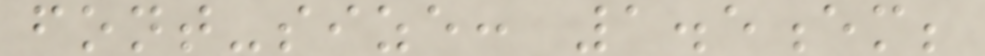font-size: 1.5em;
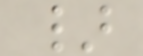}
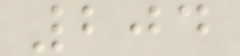204
